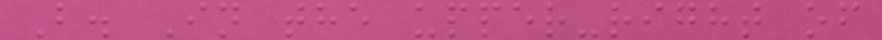B. In the upper-right of
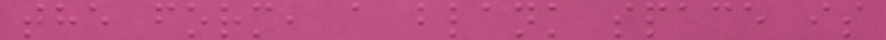the form, a blank space is
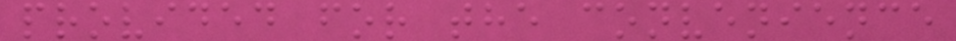provided for the convenience
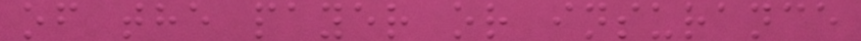of the payer or insurance
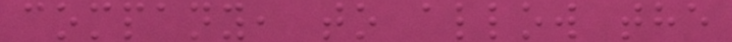company, to allow the
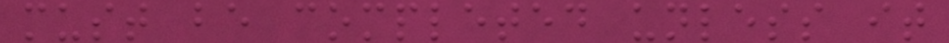must be completed unless it
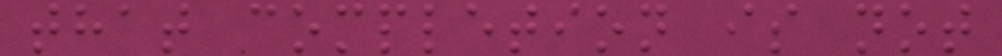that completion is not
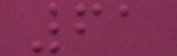61
